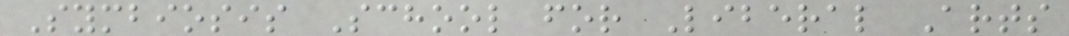Symbiosis School for Liberal Arts
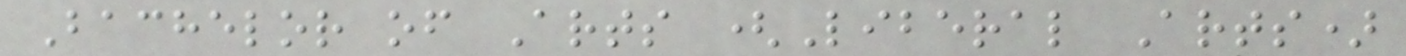Bachelor of Arts (Liberal Arts)
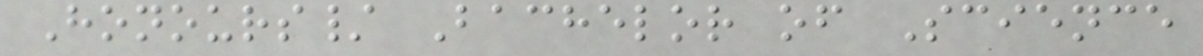Honours/ Bachelor of Science
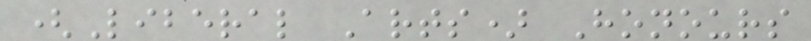(Liberal Arts) Honours
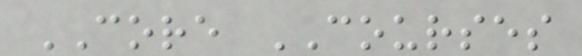CORE COURSES
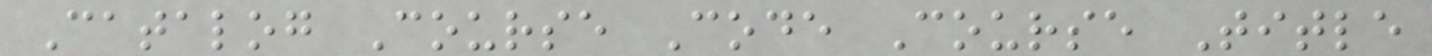Catalog Course Code Course Title
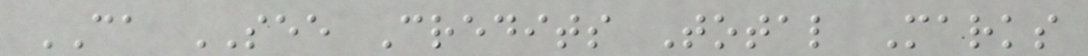CA SEE Credits Total Marks
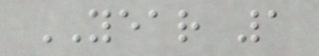YEAR 1
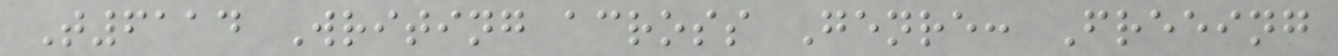T6114 Writing across Genre: Freeing
